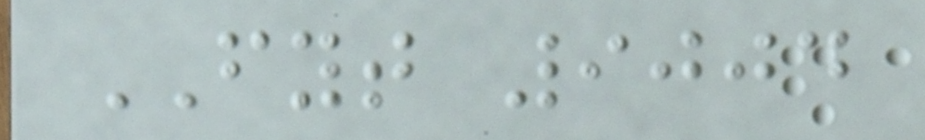FYT 9004
